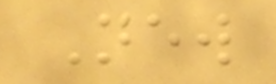New
